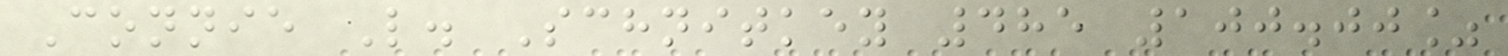Connie L. Schnitkey 485 100.00%
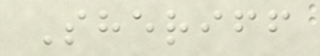Sheriff
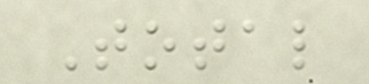Total
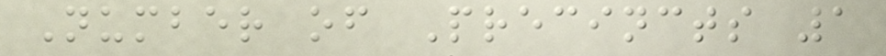Number of Precincts 1
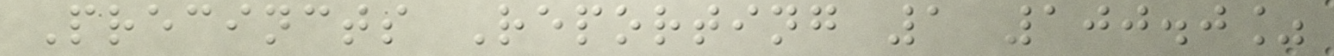Precincts Reporting 1 100.0%
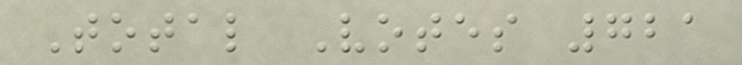Total Votes 721
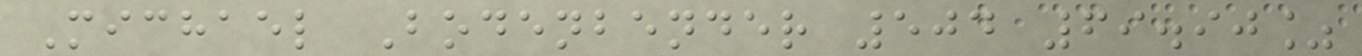Michael Bodenbender 504 69.90%
